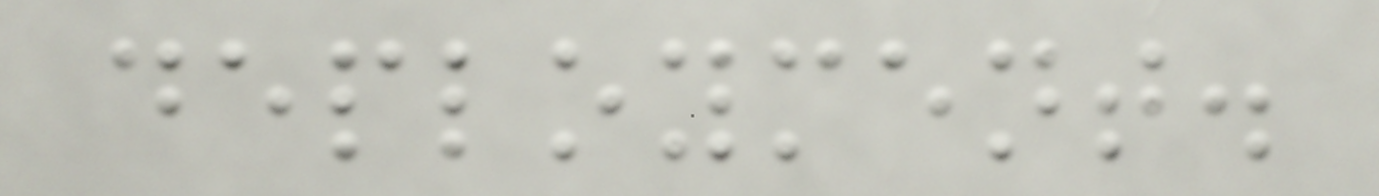deployment.
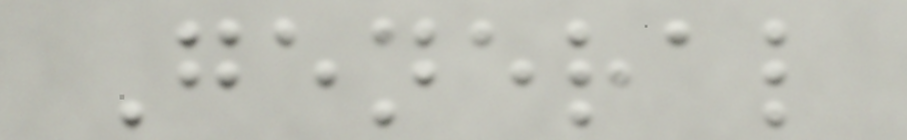General
